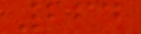264
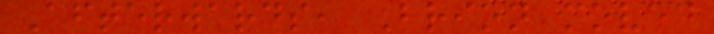Afterwards, Brion moved
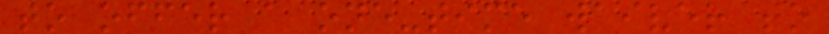to offer a one-time waiver to
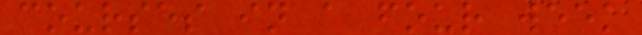courses in a four week
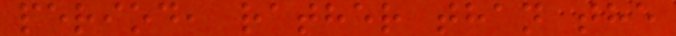period, rather than the
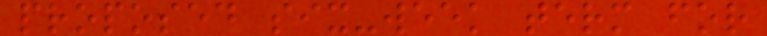proposed six-week term for
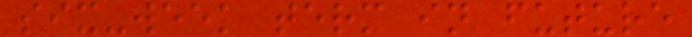six-week term in future
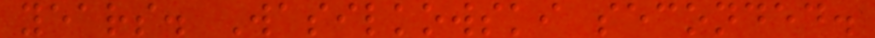years. Wasilkowski seconded.
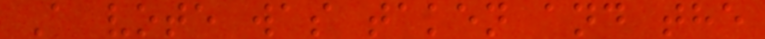A vote was taken and the
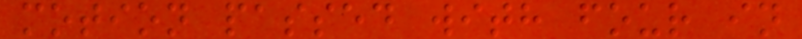motion passed with four in
